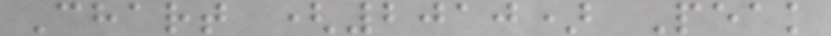Chart (2010) Peak
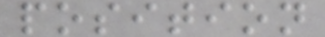position
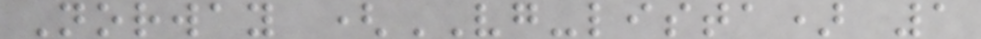Norway (VG-lista) 1
